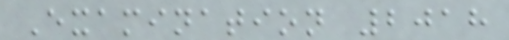Examination 2018
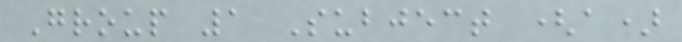Group 1 Subject (a)
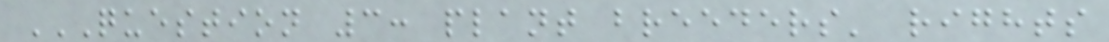QUESTION 3: PLANT BREEDERS' RIGHTS
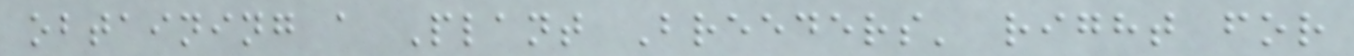obtaining a Plant Breeders' right for
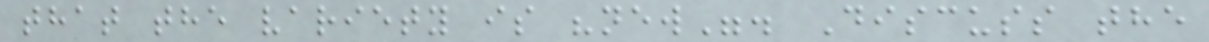that the variety is "new". Discuss the
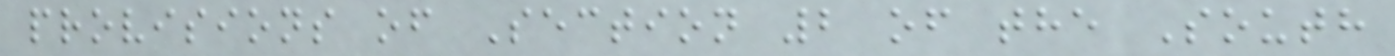provisions of Section 2 of the South
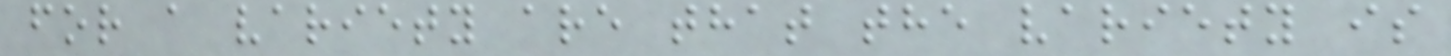for a variety are that the variety is
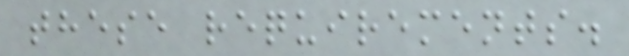these requirements.
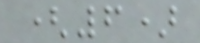(6)
